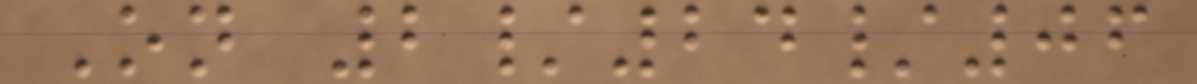On 2/24/06
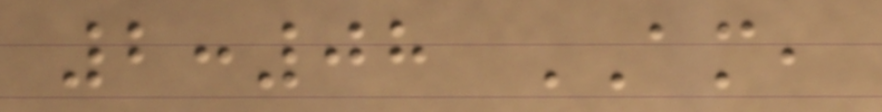2:08 AM,
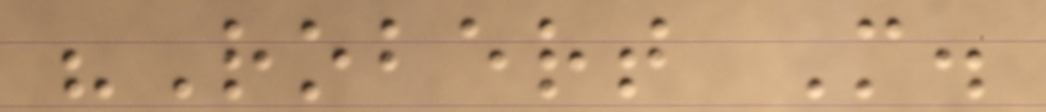"Robert M.
